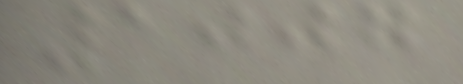1007
